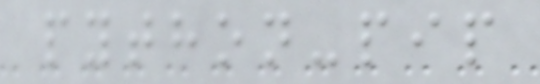python-pip
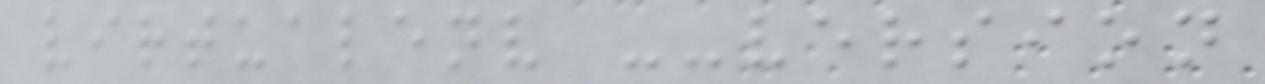virtualenv --version
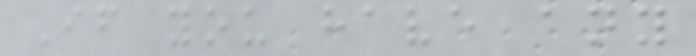If you have any
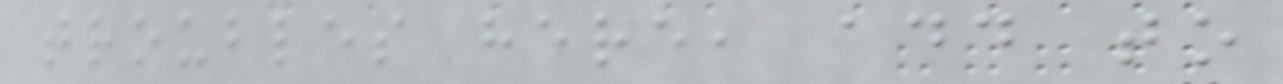troubles here, add to
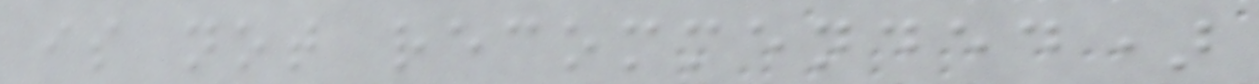is not recommended)
